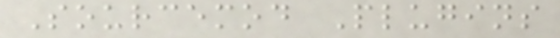Sourcemod Plugins
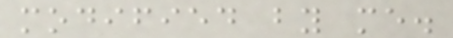modified by me.
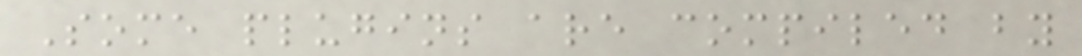Some plugins are compiled by
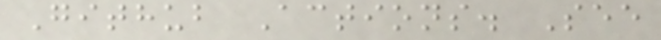Github Actions. See
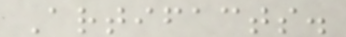Artifacts.
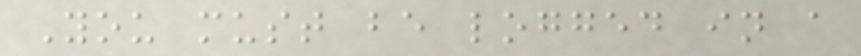You must be logged in a
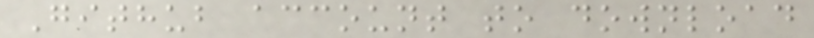Github account to download
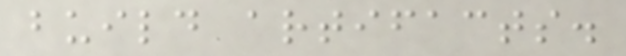build artifacts.
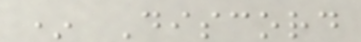* Discord
